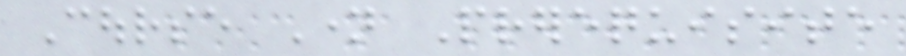Course Name Prerequisite
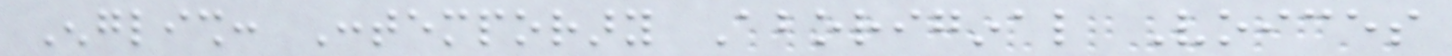English: Contemporary Aboriginal Voices
